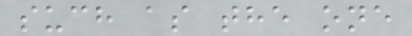such as the one
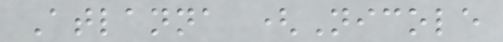Atlanna (Nicole
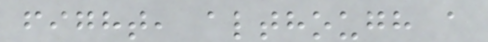fight, although a
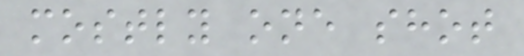mostly one shot
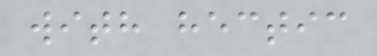with hectic
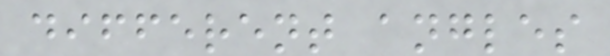different angles
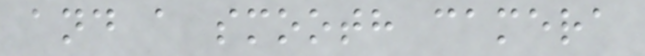and a smooth camera
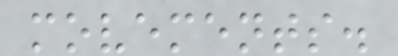movements.
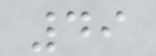49
